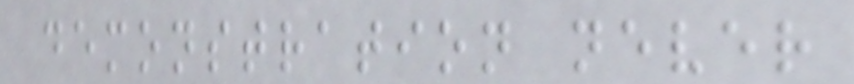demonstration never
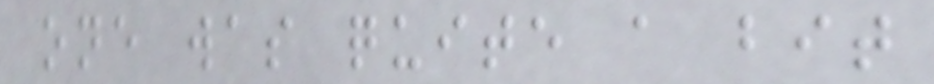one was quite a bit
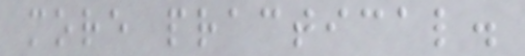more practical.
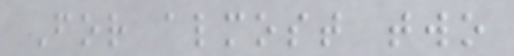For almost two
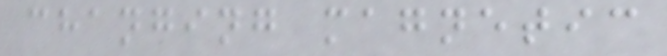changing magnetic
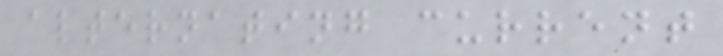alternating current
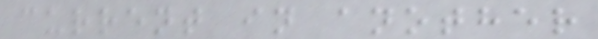current in another
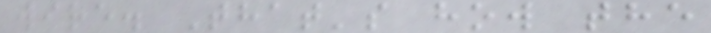wire. That's how the
